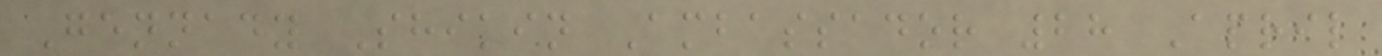Gennady Shikin Ambassador 28 April
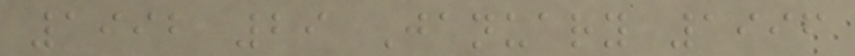1992 29 January 1996
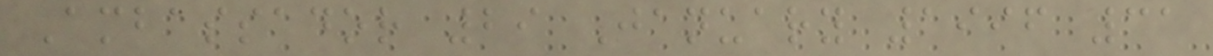Ambassador 29 January 1996 31
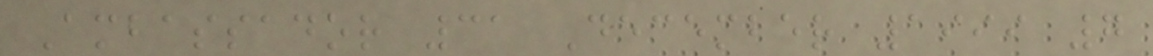Ambassador 31 December 1999 7
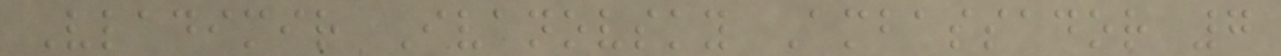Vladimir Ivanovsky Ambassador 7
